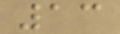13
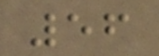56
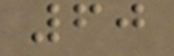60
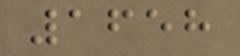1658
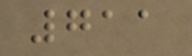711
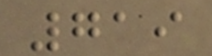719
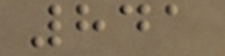841
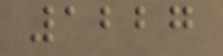1227
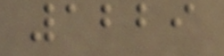1229
